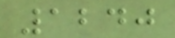1240
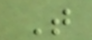T
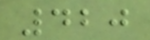420
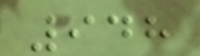948
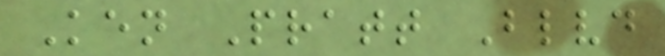Ken Pratt Blvd
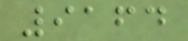9164
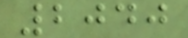2040
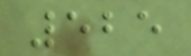525
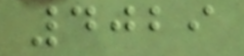4029
